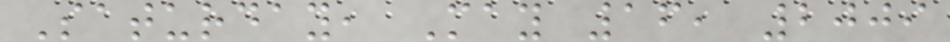Saturday, May 16, 2009
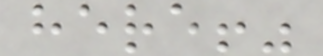here!"
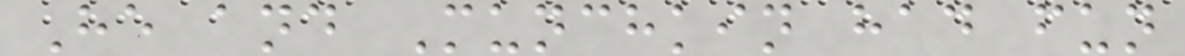He and Munchkin had fun
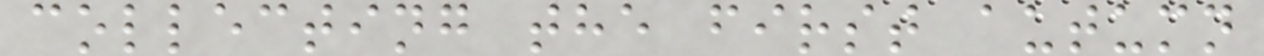collecting the first autumn
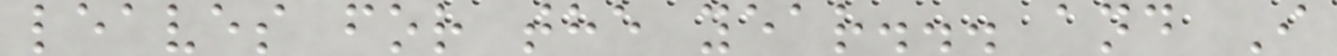leaves for the year... and I
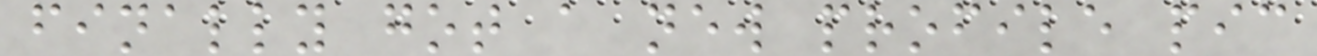finally got a new profile pic
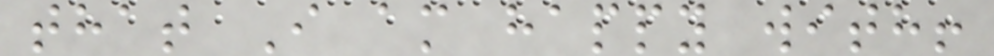that I am happy with!
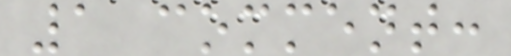1 comment:
